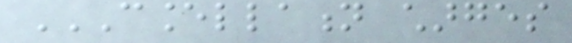CANCELLATION CHARGES
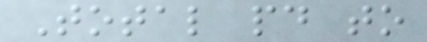Total paid to
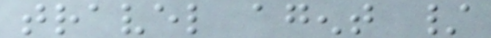travel agent /
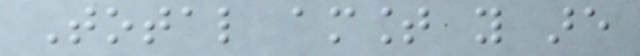Total amount you are
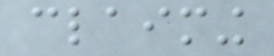claiming
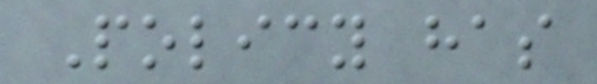Policy has
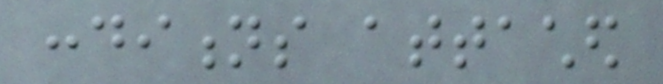conditions attached
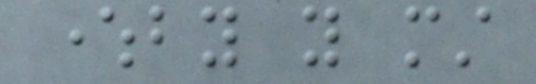whereby you must
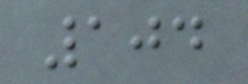104
